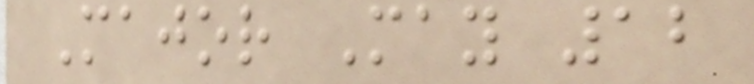Major May 12
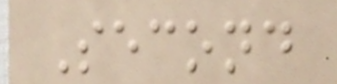Second
